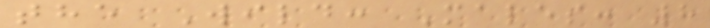the Wild: Males: 8
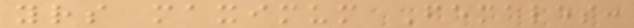yrs maximum Females:
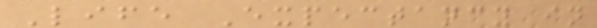Life Expectancy in
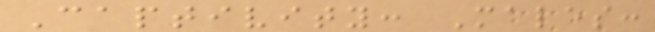Captivity: Males:
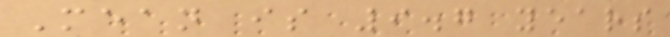Mean is 9.7 years
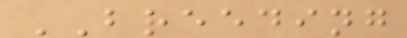BREEDING
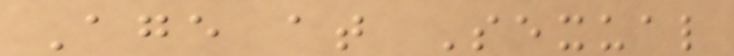Age at Sexual
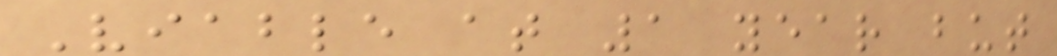Viable at 1 year but
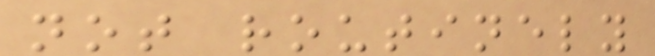not routinely
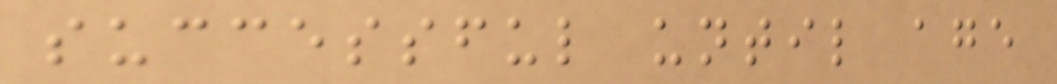successful until age
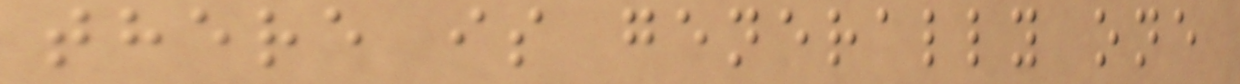there is generally one
